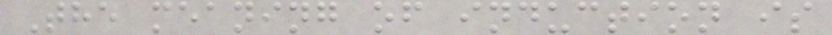The meaning of induction is
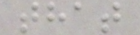that
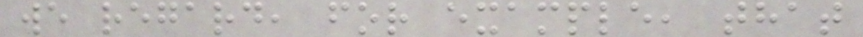we regard, for example, that
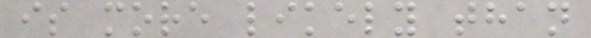is more likely than
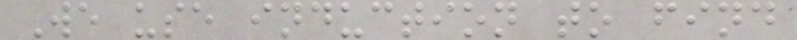We use induction to find
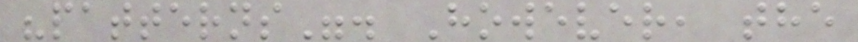"patterns". However, the
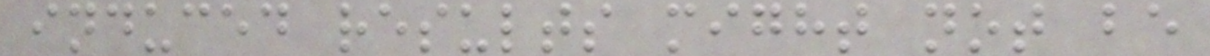induced results might not be
